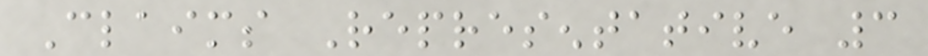Claims Representative 3
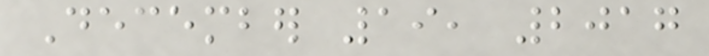December 19, 2017
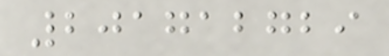201712729
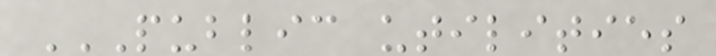PUBLIC UTILITIES
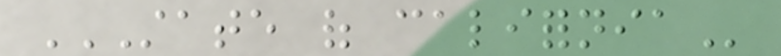STATE OF CALIFORNIA
